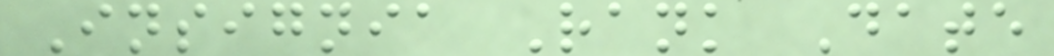Insignia Rank Date
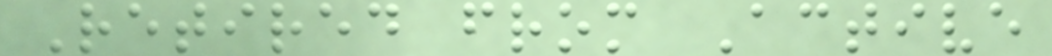Retired from Active
